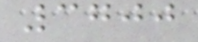3700
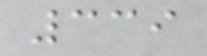339
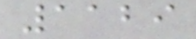1129
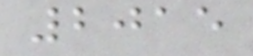2015
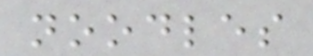noodles
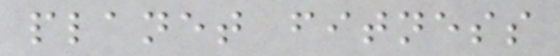planet fitness
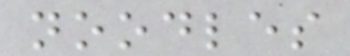noodles
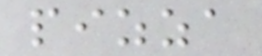pizza
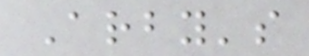Arby's
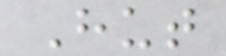Hut
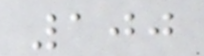100
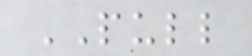PULL
